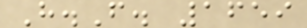H.F. 1659
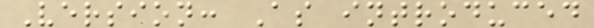Version: As introduced
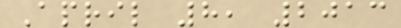April 8, 2013
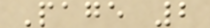Page 2
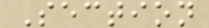Section
